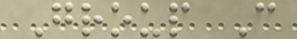Group C
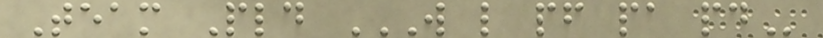Team Pld W L PF PA PD
